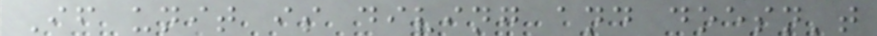If unit is diving and doesn't
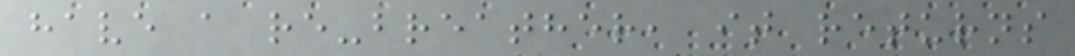have a re-breather, it returns
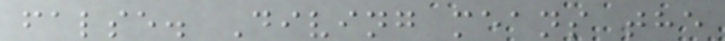false. Diving means the
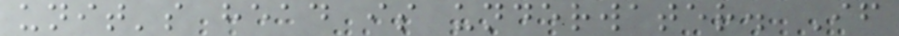unit's head is underwater. If
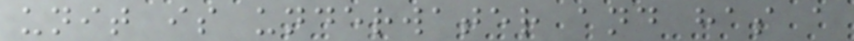unit is underwater and has a
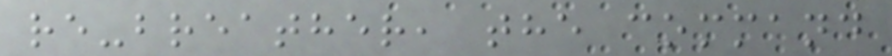re-breather, the command
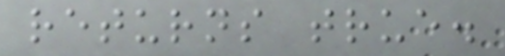returns true.
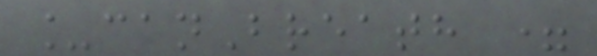_canBreath =
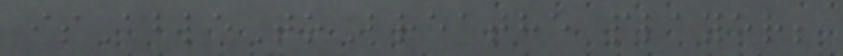isAbleToBreathe player;
